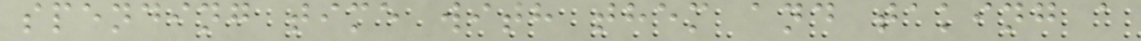spending time with them and taking a
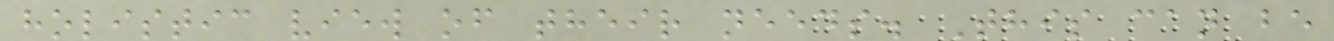holistic view of their needs. This can be
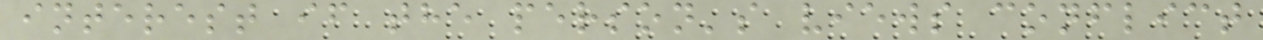interest if the person's views conflict
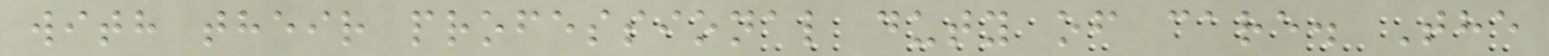with their professional duty of care. The
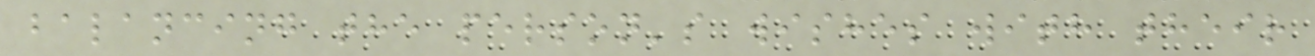balancing the person's wishes with their
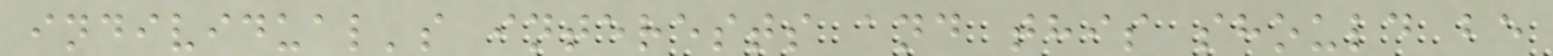individual's interests and this should be
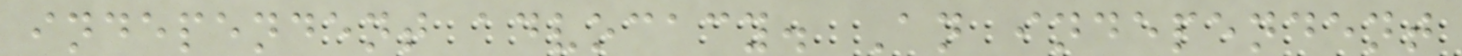independent advocacy. An independent
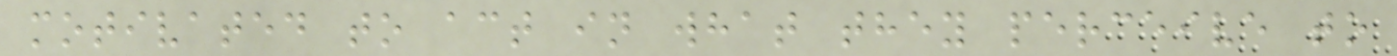motivated to act in what they perceive to
